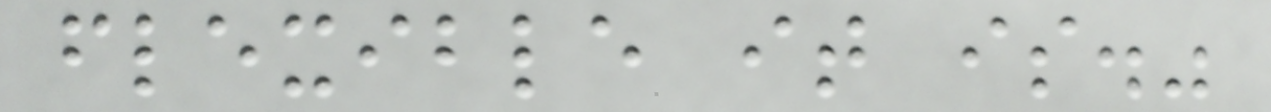flexible it is."
